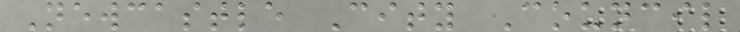Newcastle City Council
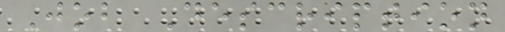Job Description
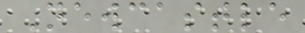Newcastle
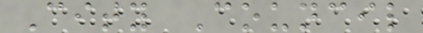City Council
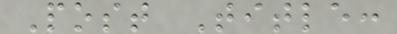Post Title:
